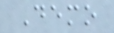Demo
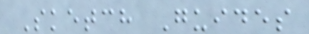Sketch Guides
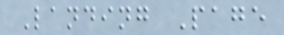Landing Page
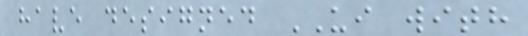have designed UI with
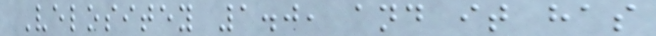Velositey 1.0, and it has
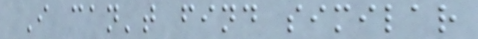I can't find similar
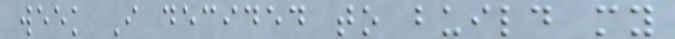week I decided to build my
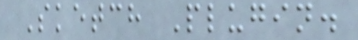Sketch Plugin.
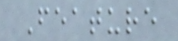Feature
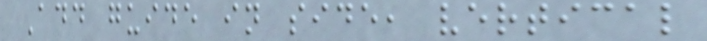Add guide in side, vertical
